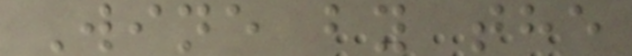Wine by the
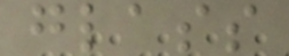glass
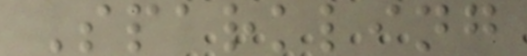Sparkling
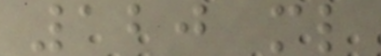120 ml
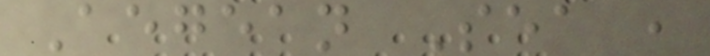Aegean Sea ,
